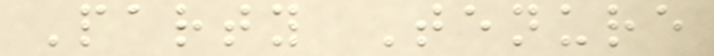Party Tenure
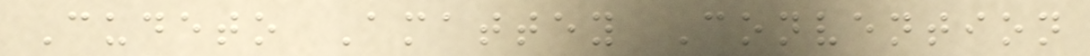Cudeto Amattey Convention
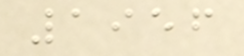1956
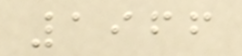1966
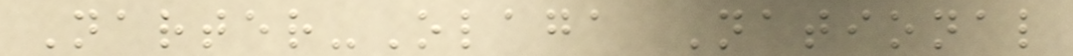Narter-Olaga National
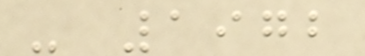- 1972
